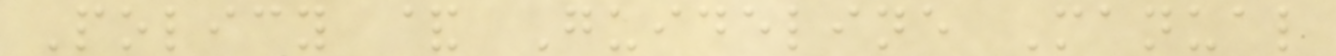Policy & Guideline Manual
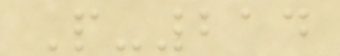P-214
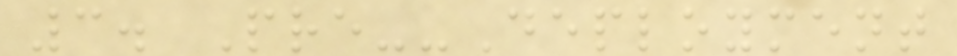3. Pre--Deployment
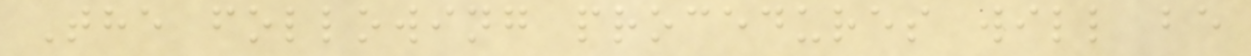The following procedures will be
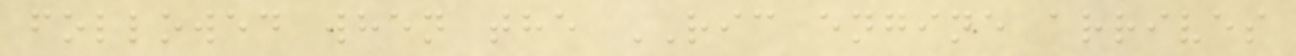followed when the RIC engine arrives
